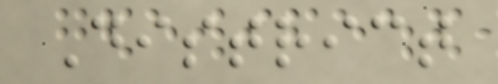District
